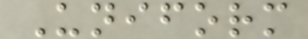Uniform
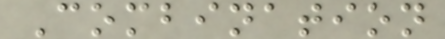Combination
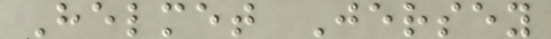Helmet Jersey
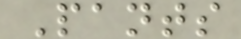Pants
